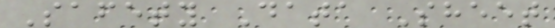Safety Data Sheet
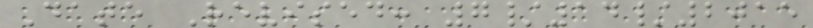Date Revised: 7/14/2015
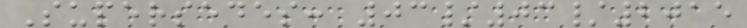Supersedes: 03/03/2015
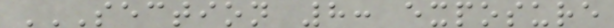SECTION 8: EXPOSURE
